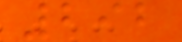292
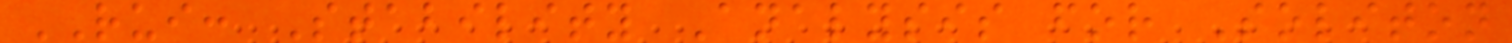RUI: Stability Analysis for Soliton
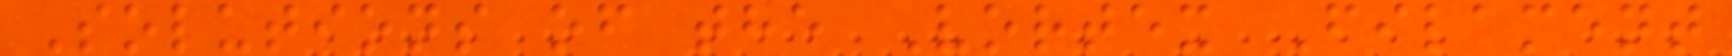Solutions of the Vortex Filament
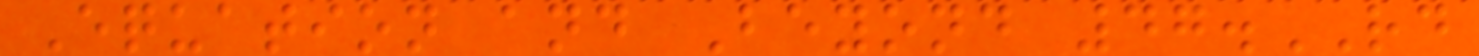Equation and Beyond 47.RD
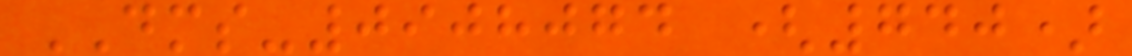DMS-0908074 (740)
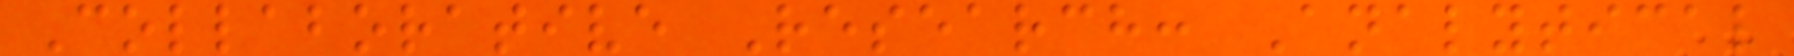Collaborative Research: Analytical
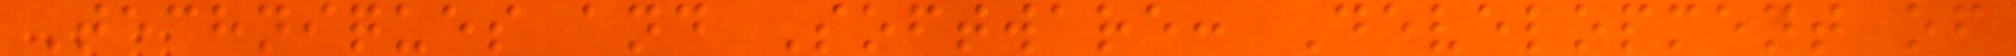Techniques and Software: Development of
